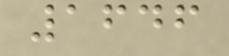1646
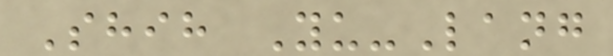Shih Yu-Lang
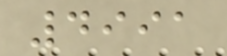4991
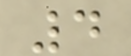4
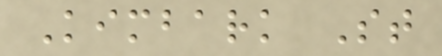Kimbark St
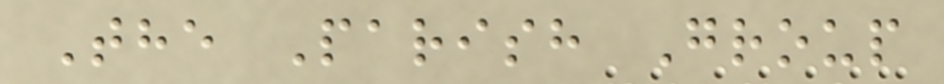The Parish Group
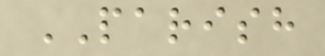PARISH
